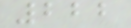222
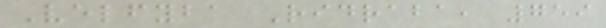Velfyba Ridraba, 759
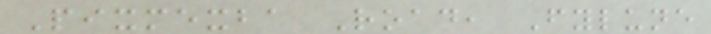Pixmexba Road, Fylune
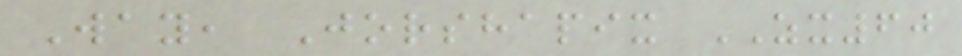Way, Jorshapix ZX60
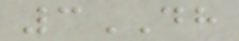3DH
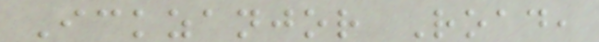Ickzanjor Road,
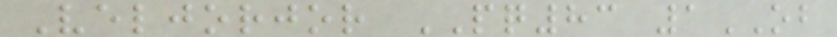Veljorjor PQ83 1OB
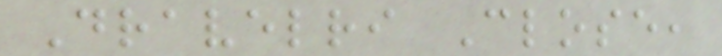Dravelri Close,
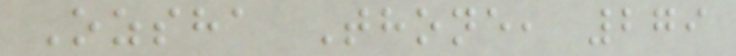Ozsha Thone, 279
